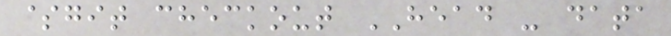$git checkout HEAD - data
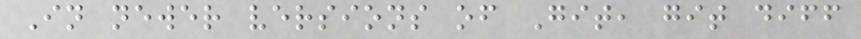In newer versions of Git, git diff
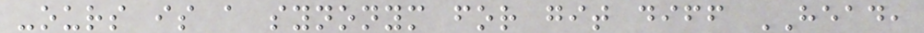-ours is a synonym for git diff HEAD,
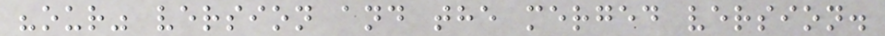"our" version and the merged version.
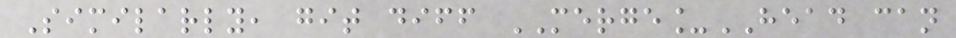Similarly, git diff MERGE_HEAD can
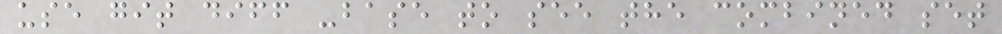use git diff -base to see the combined set
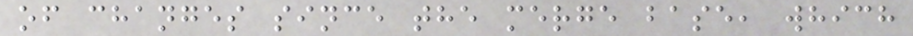of changes since the merge base, which
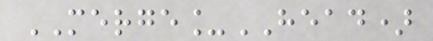MERGE_HEAD)
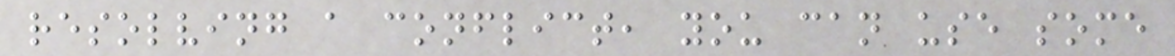resolving a conflict, you can use some
